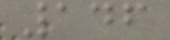146
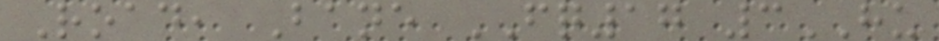Road, Bane FQ17 3HU
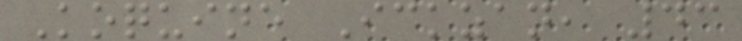Koquine Ickzan, 43
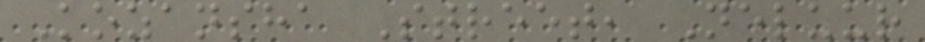Kozansha Street, Neluur
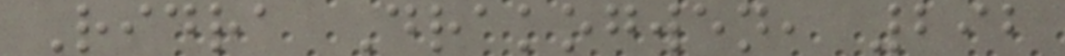Ridra Drakogwen, 292
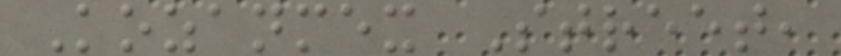Kozanmex Street,
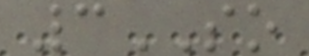3SO
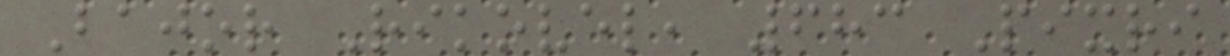Bajor Rikovel, 683 Pixri
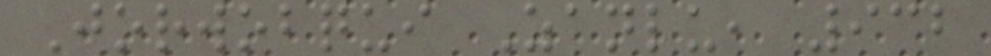Jorwobqui Zanlu, 932
